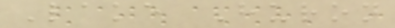Lake Huron
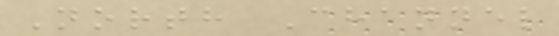North Channel
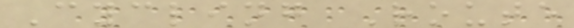Cycling Route
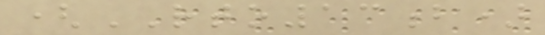(RTO13b)
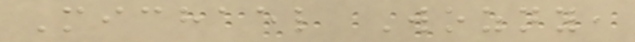Michael Wozny,
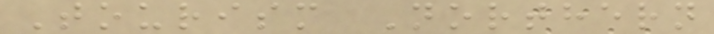Tourism Northern
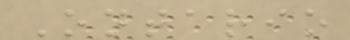Ontario
